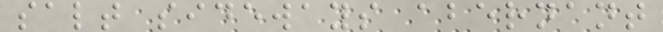salt sideways abernant
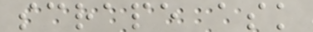scrape ask
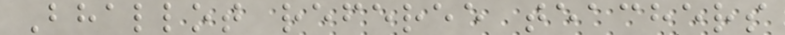Bhallot referee teachers
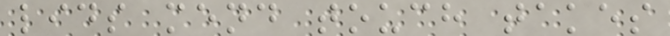lids mend touch takes
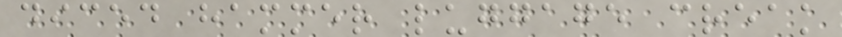diced hammer luggage creak
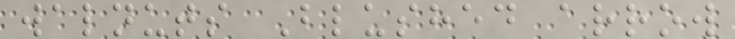walnuts Blushed arrow
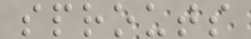sprouts
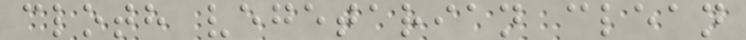cloth vegetarian clean
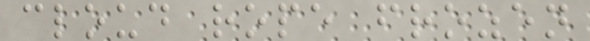cloud rope frozen
